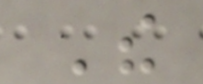The
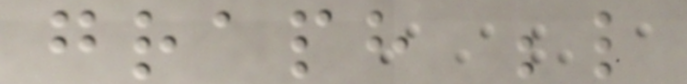graph below
